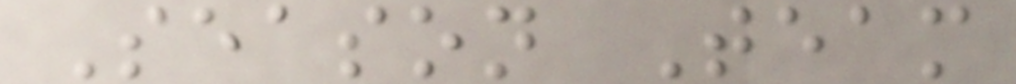Season Team
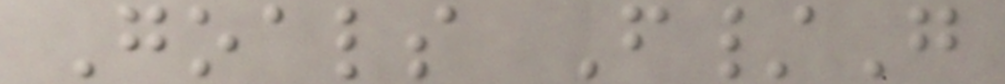Goals F/G
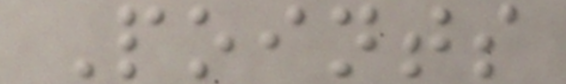Points
